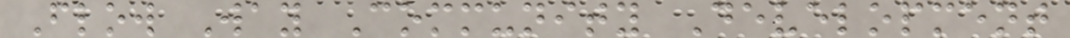Flow Way Community Development
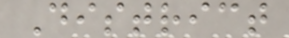District
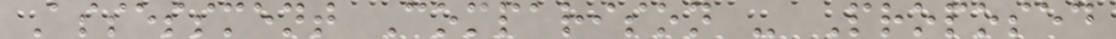Assessment Comparison - Proposed
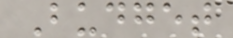Budget
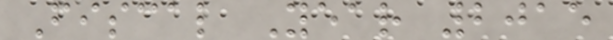Fiscal Year 2015
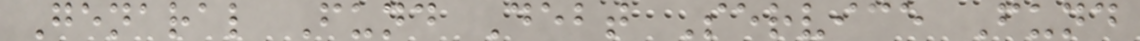Genaral Fund Debt Service Fund
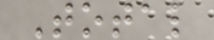Total
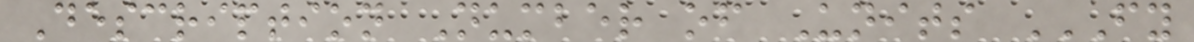Description Number of Units FY
